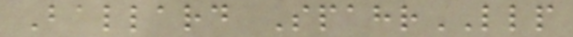Ballard SpahrLLP
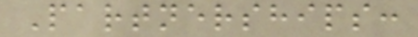Partnerships:
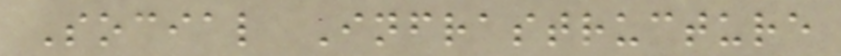Social Infrastructure
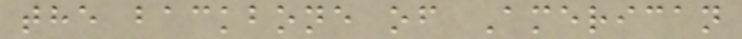the backbone of American
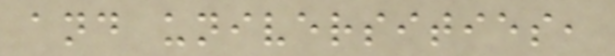and universities,
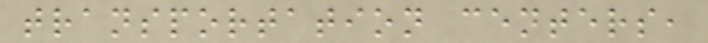transportation centers,
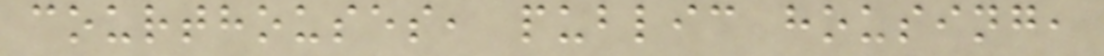courthouses, public housing,
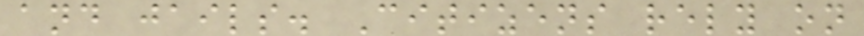and jails. Citizens rely on
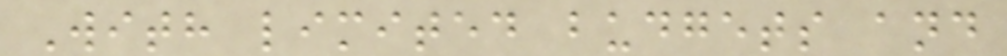With limited budgets and
